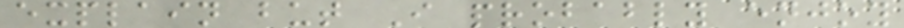explain but I probably enjoy
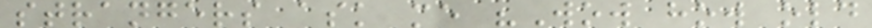strangers ask me "Wow how old
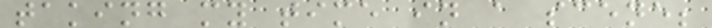taking my time in a scene;
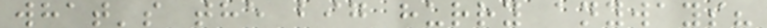what's the big hurry anyways?
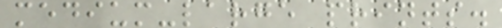medium-large prints.
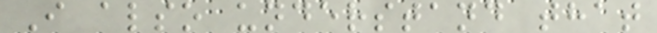I also understand that
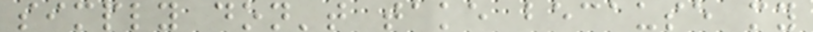simply don't take because my
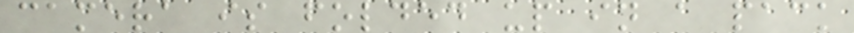camera is folded up in a pack
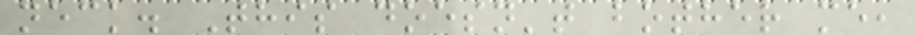neck. This doesn't bother me,
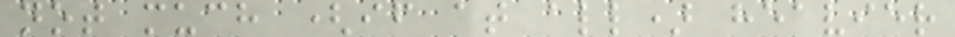not much (if at all) heavier
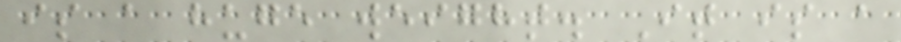is a huge weight. It is a
